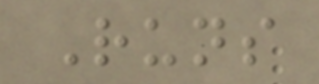Runs
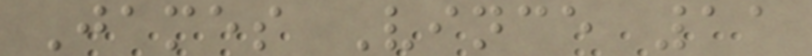James Vince 11
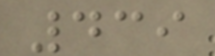439
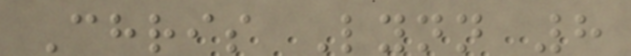Chris Lynn 8
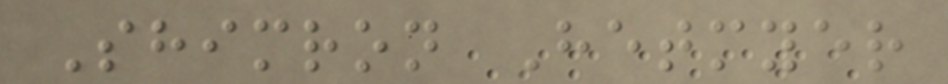Shimron Hetmyer
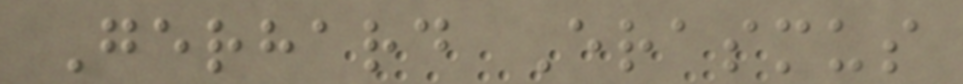Gerhard Erasmus
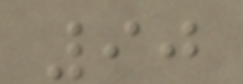90
